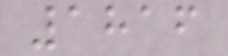1816
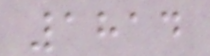1814
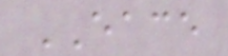EACE
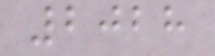2028
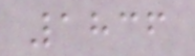1836
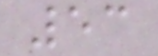53
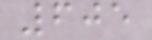605
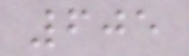605
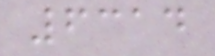6314
